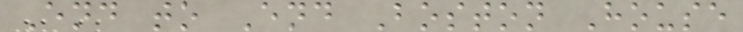End to End Boston House
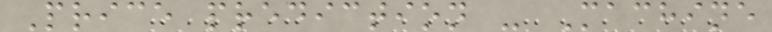Price prediction - Machine
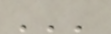'''
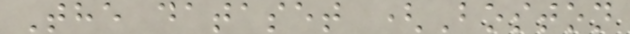The dataset (Boston
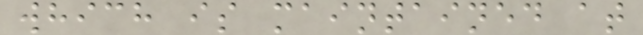which is maintained at
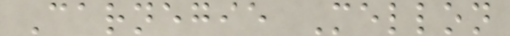Carnegie Mellon
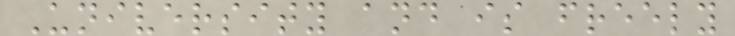University and is freely
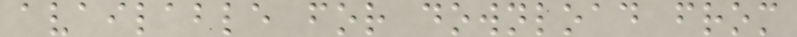available for download from
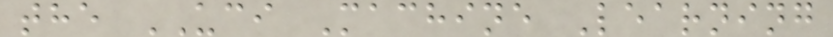the UCI Machine Learning
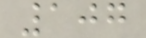107
